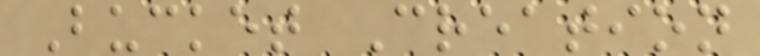Bucket Creation
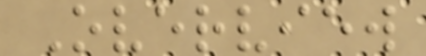Overview
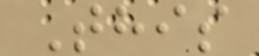This
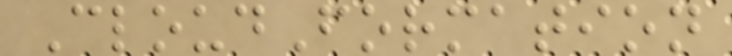CloudFormation
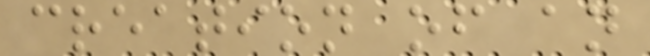creation of an
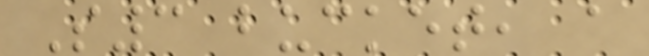S3 bucket, a
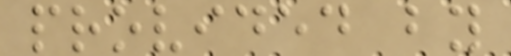provided by
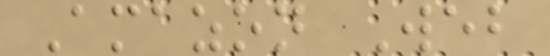Amazon Web
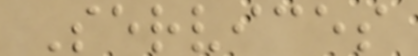Services
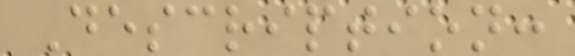Description:
